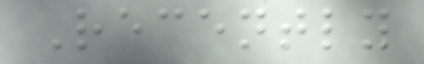Recently
